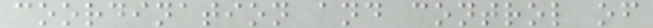coordination and control of
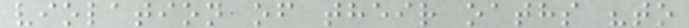violation of their oaths "to
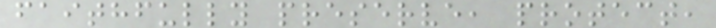faithfully preserve, protect,
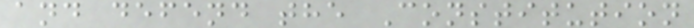and defend the Constitution
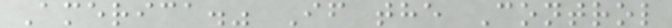America." If the Control
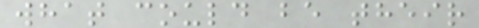what could be their
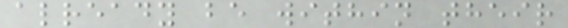already be within their
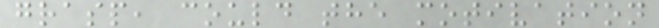grasp, could the motivation
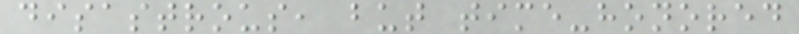disastrous, but time-honored
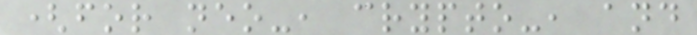(for neo-, crypto-, and
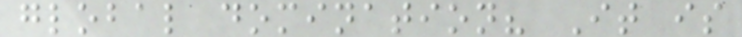global domination? It is
